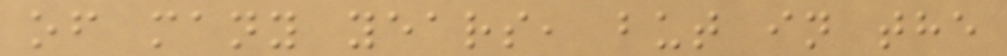of many years, but in the
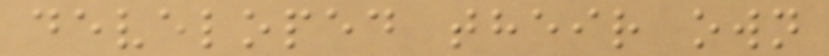developed their own
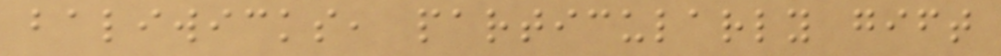baliwicks, particularly gift
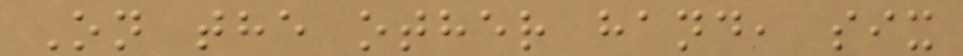On the other hand, six
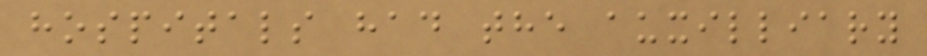hospitals had the auxilliary
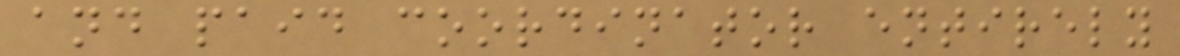and paid coordinator entirely
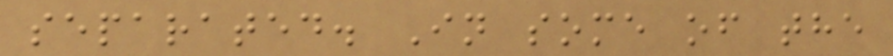separated. In some of the
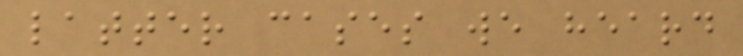latter cases we heard
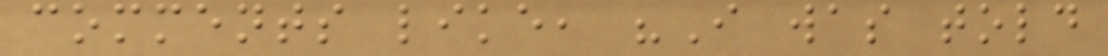comments like, "I was told
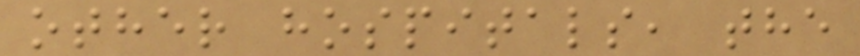other hospitals, the
